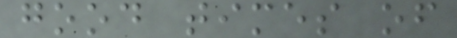good times of
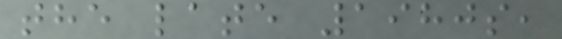the late 1980s,
